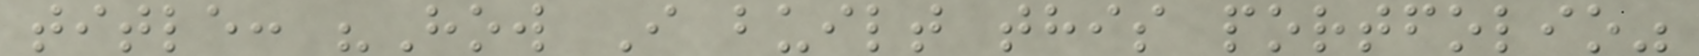title: "How I built this portfolio"
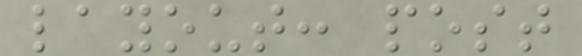layout: post
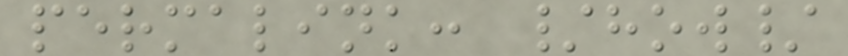permalink: /how/
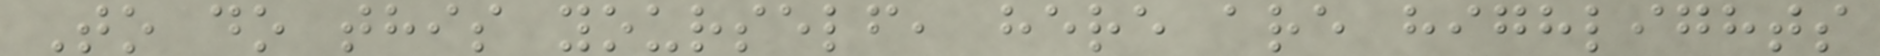To do this yourself, here are highlights
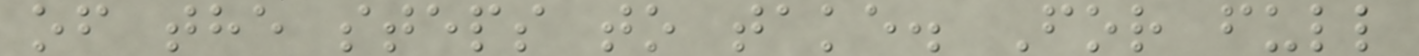of the steps to take. For full
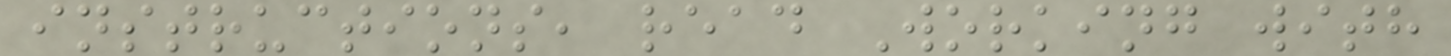instructions, read Working with
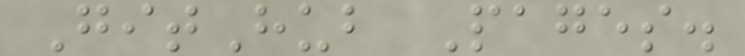GitHub Pages.
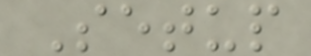Setup
